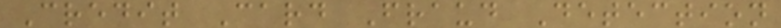Credit Card Fraud Detection
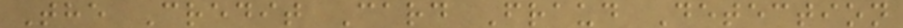The Credit Card Fraud Detection
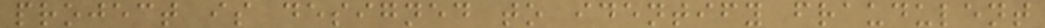project is designed to identify fraudulent
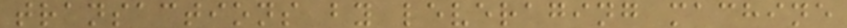transactions by leveraging machine
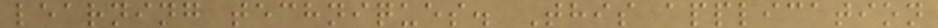learning techniques. This application
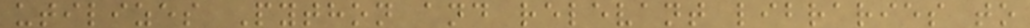utilizes Python and relevant libraries to
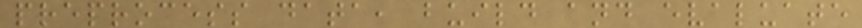preprocess data, build and evaluate
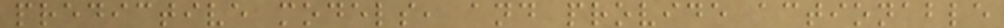predictive models, and provide actionable
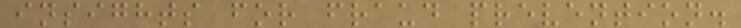insights for fraud prevention.
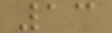13
